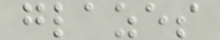glazes
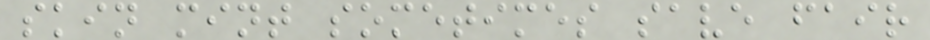skin mint sometimes save fair
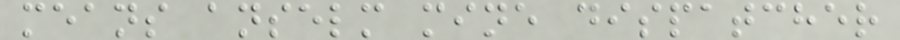means anselm mine dispatcher
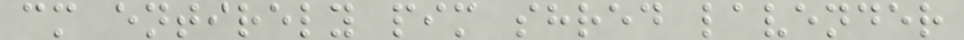cm entirely pim shred lavender
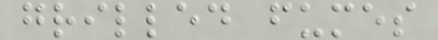grilled fumes
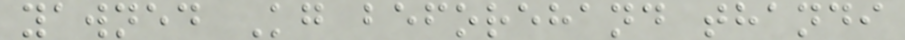yawned Kg beforehand thandi
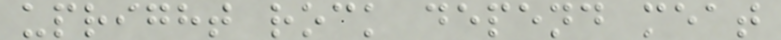upright rock depend meat
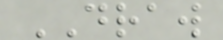DRAW
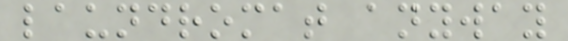laundromat anyway
